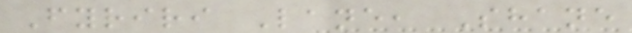Fyriri Lane, Shane
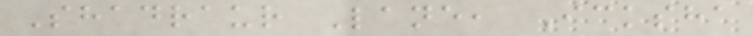Shadraur Lane, Icksha
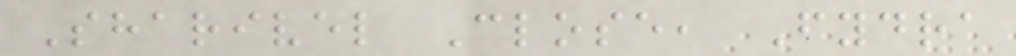Sharivel Close, Fydra
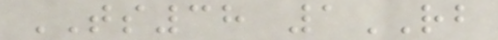TS38 1RB
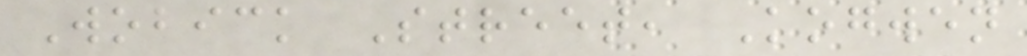Wobick Street, Kogwen
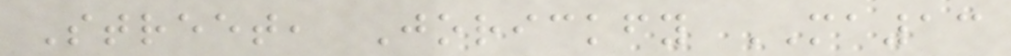Street, Jorickfy MA13
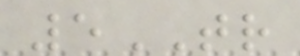5TR
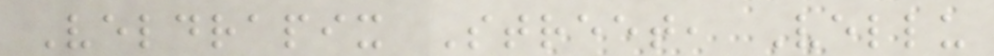Veldrapix Street, Vellu
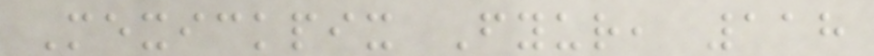Mexickpix Fyur, 118
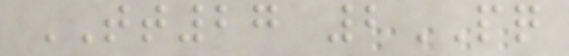TT27 2PQ
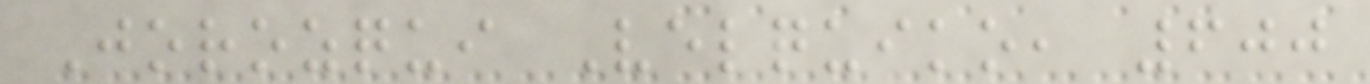Jorozqui Velquiko, 600
